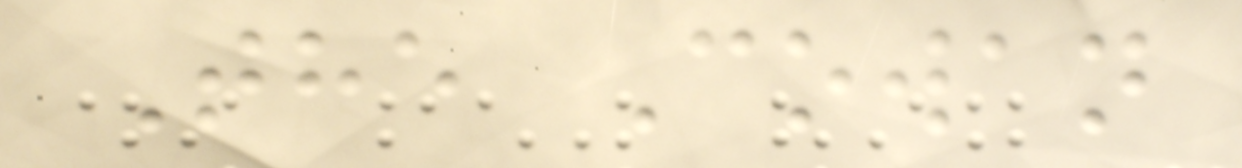The Cowan
